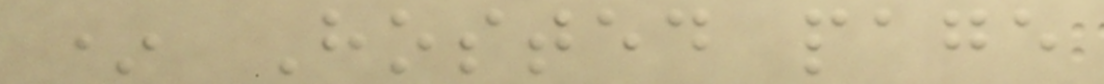* Hosted page
